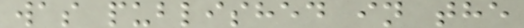was published in the
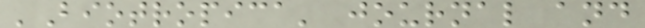'Biotropica' journal and
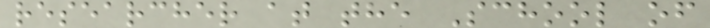researcher at the School of
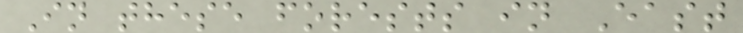In these forests in East
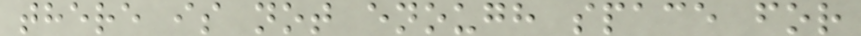there is not enough space for
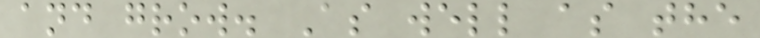and grow. As well as the
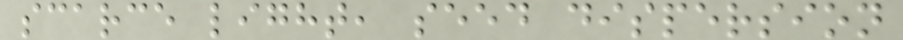scarce light, seed dispersion
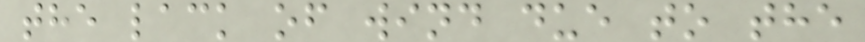the lack of wind due to the
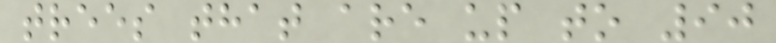trees that are up to 90
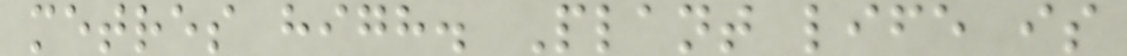metres high. Plant life is
